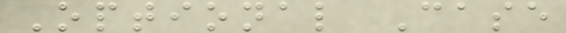Optional Case
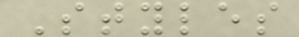Styles
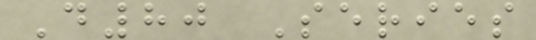D80 Series
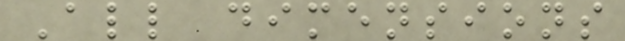All dimensions
